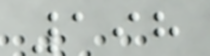198
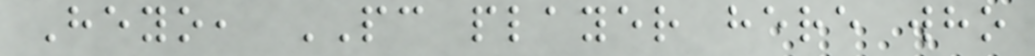Heyo, PC player here who
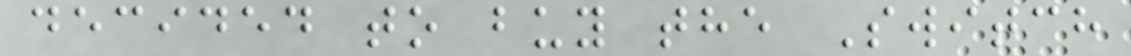decided to buy the Switch
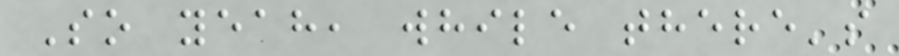So yeah, while there's
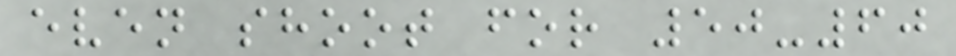even shoot for 50-60
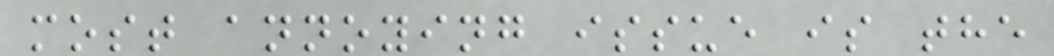most annoying issue is the
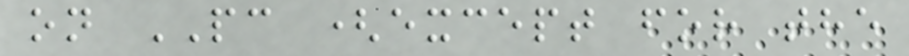on PC (except for the
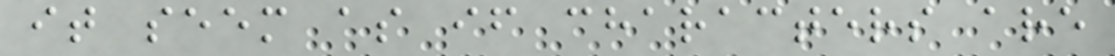it seem as if characters are
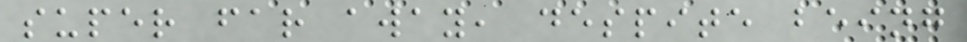super far away, despite being
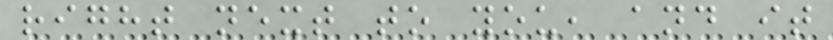right next to you, and it
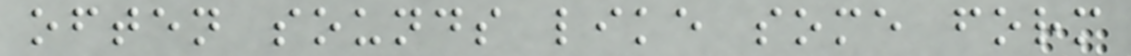often sounds like some form
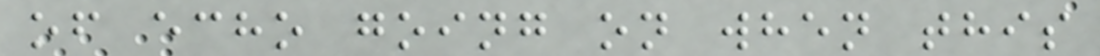of echo going on when this
